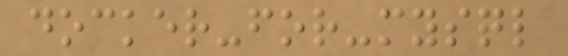docker-for-mysql
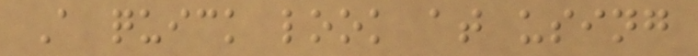A quick look at using
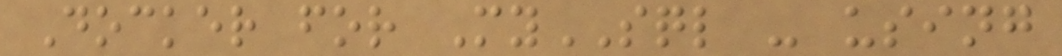Docker for MySQL - using
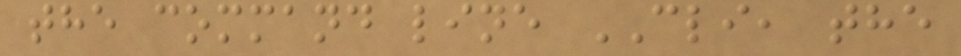the command line CLI, the
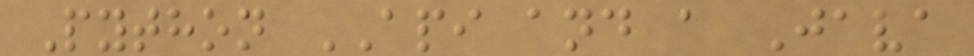Python API and a Java
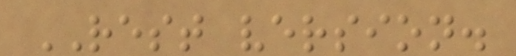REST version.
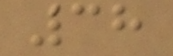38
